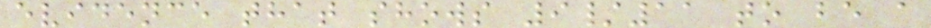evidence that shows 9/11 to be a
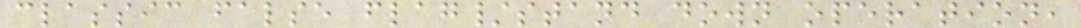classic false flag/stand down operation,
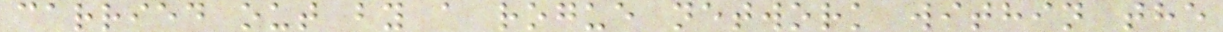carried out by a rogue network within the
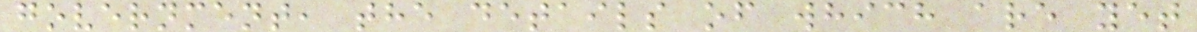government, the details of which are yet
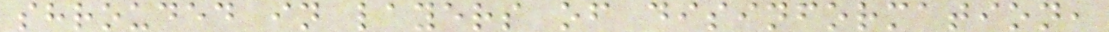shrouded in layers of disinformation,
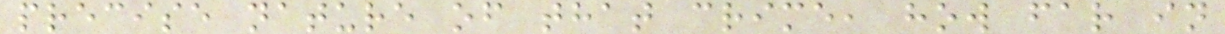precise nature of that crime, how far in
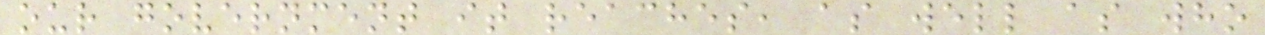our government it reaches, as well as who
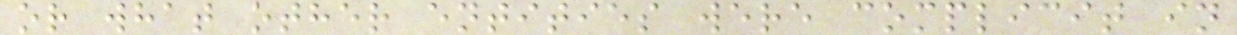or what other entities were complicit in
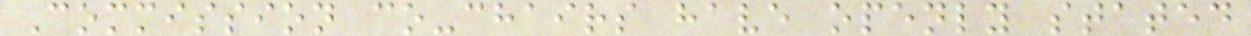Commission co-chairs have openly stated
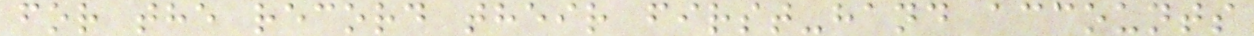for the record their first-hand accounts
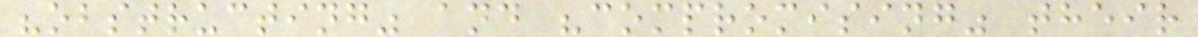"obstructing" and "compromising" their
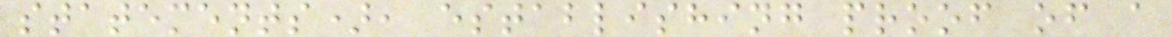statements), establishing proof of a
